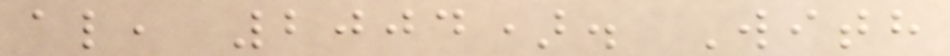al, 2004). With
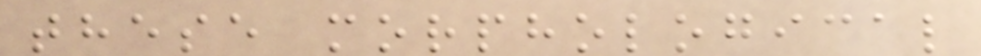these morphological
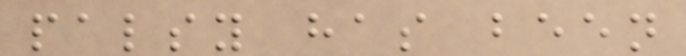palsy has been
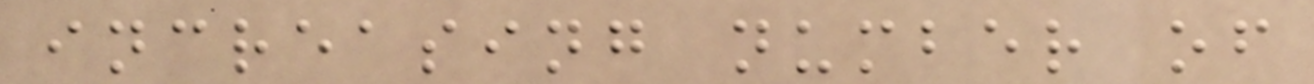increasing number of
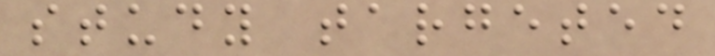study targeted
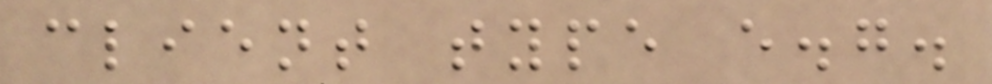client type e.g.
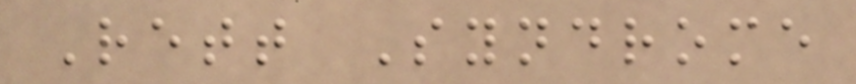Rett Syndrome
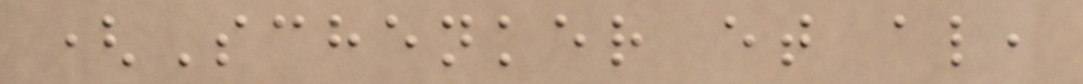(Schenker et al,
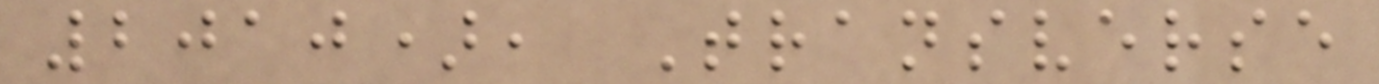2010), Transverse
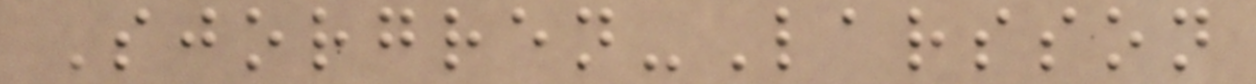Sjorgren-Larsson
